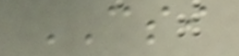CSI
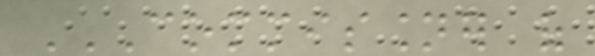COMMISSIONER OF
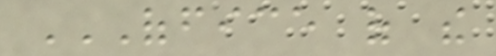OFFICE OF THE
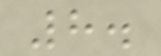8.
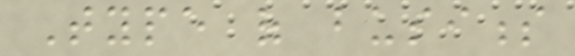Type of business
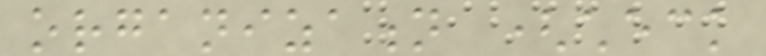organization (check
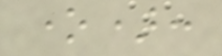one):
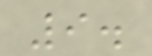9.
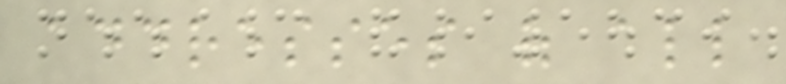addresses of all
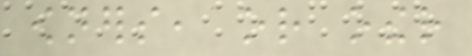owners, or other
